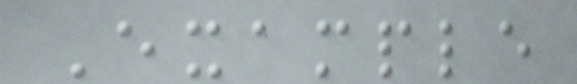Example
